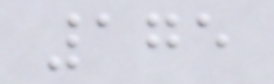175
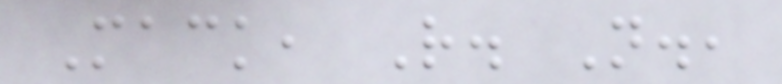Mack, R. N.,
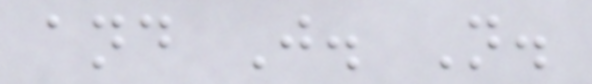and J. N.
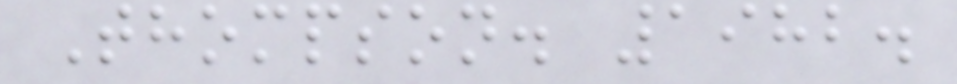Thompson. 1982.
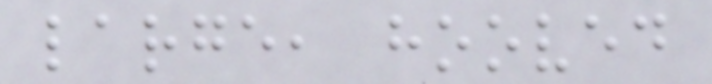large, hooved
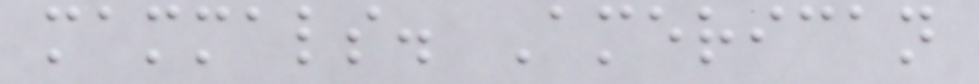mammals. American
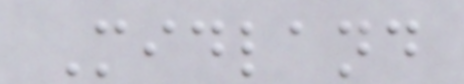Midland
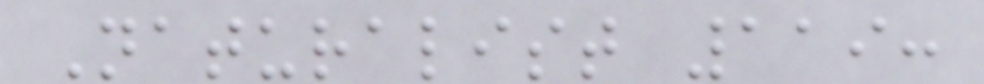Naturalist 119:
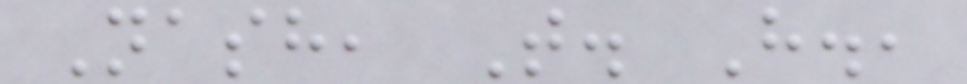Nash, T. H.,
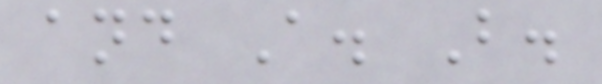and A. B.
